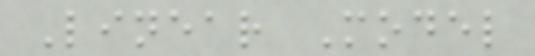Linear Model
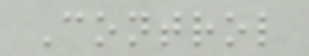Control
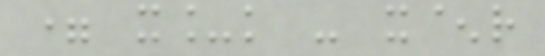= x_k - x^r
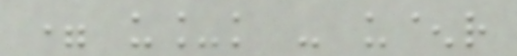= u_k - u^r
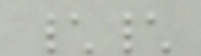\\
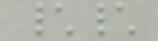\\
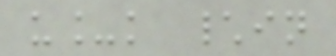u_k \in
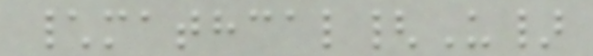\mathcal{U}
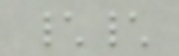\\
